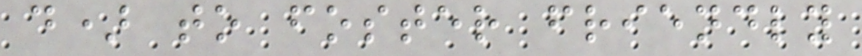d) to foster friendly
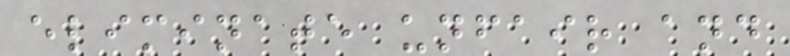eliminate unfair and
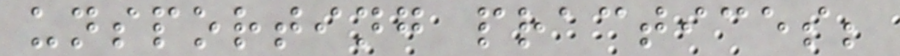unsporting practices;
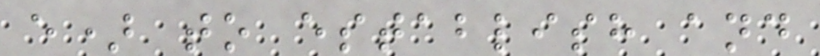e) to establish and
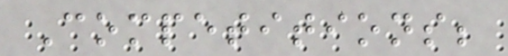Competitions;
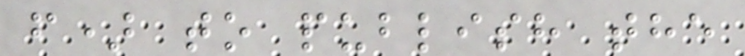f) to publish the
